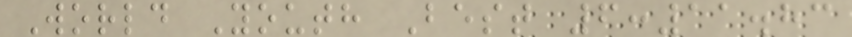World Youth Best 6:11.83
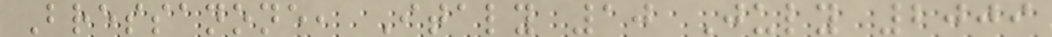Bressanone, Italy 10 July 2009
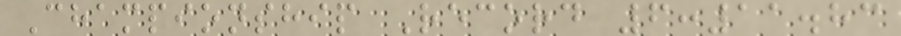Championship Record 6:11.83
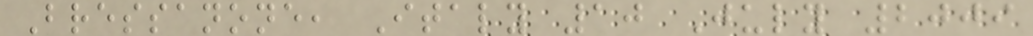Bressanone, Italy 10 July 2009
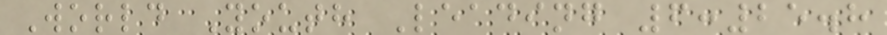World Youth Leading 6:25.8
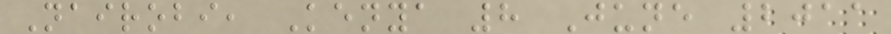Nairobi, Kenya 8 June 2011
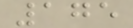175
